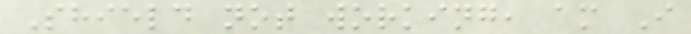Shield not working, am I
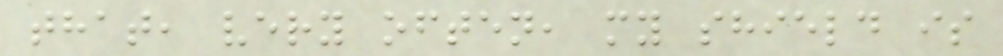that, very often, my shield is
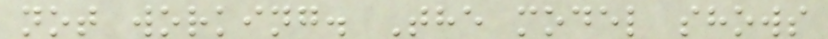not working. The model shows
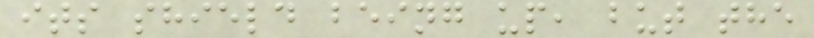its shield being up, but the
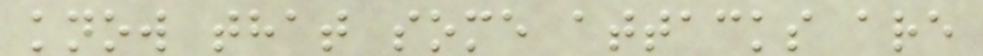know that some attacks are
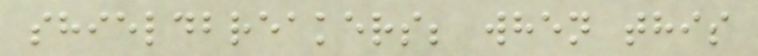shieldbreakers; when this
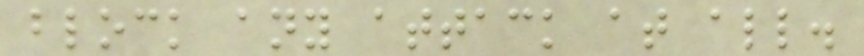block any attack at all.
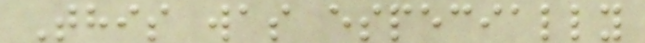This was especially
